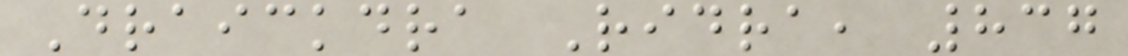Draickdra Ridra, 837
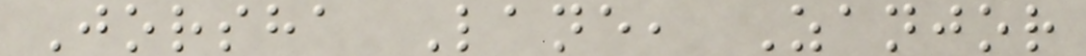Jorsha Lane, Zanjor
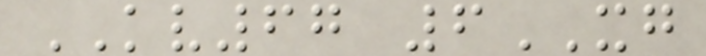KV67 6XG
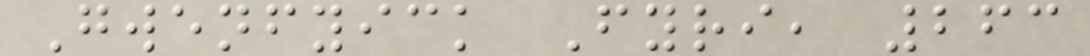Gwenfyick Fyri, 263
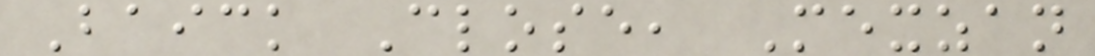Baick Close, Mexzan
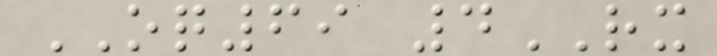OQ69 4RX
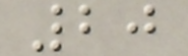20
